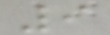9
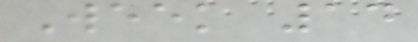Week 14
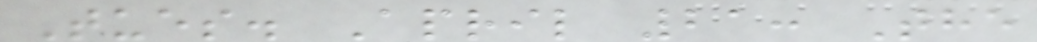Tues. April 21: The
